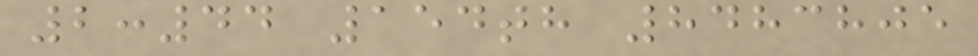2:44 154th 8483805
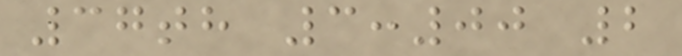37th 3:00 2
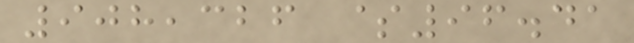908,326 $96.41
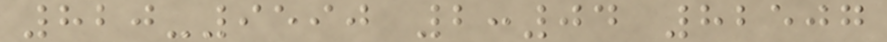820-9590 2:04 82507
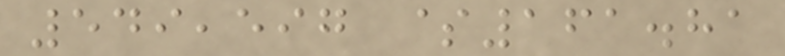549,597 $161.81
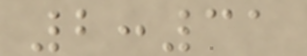2:31
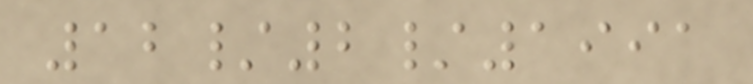12/2/1991
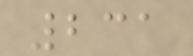231
